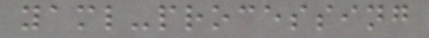yaml-processing
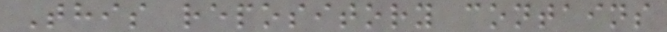This repository contains
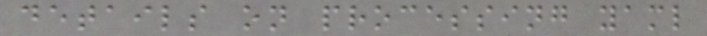details on processing yaml
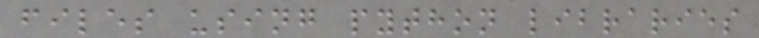files using python libraries
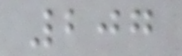207
